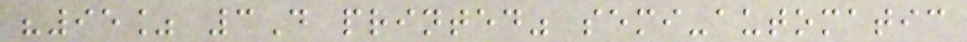"95% 3D printed" semi-automatic
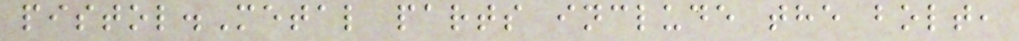pistol.Metal parts include the bolt,
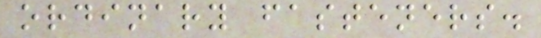ordinary fasteners.
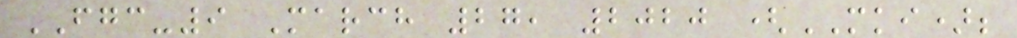FGC-9 March 27, 2020 (MKI);
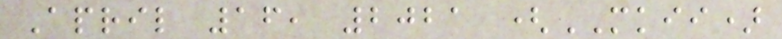April 16, 2021 (MKII)
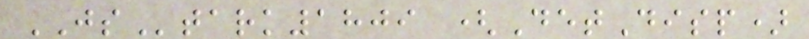JStark1809 (DetDisp)
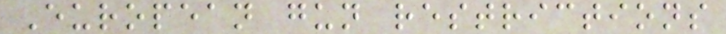European gun restrictions
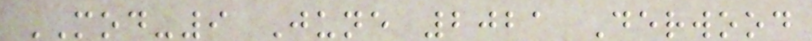MOD-9 June 2021 Derwood
